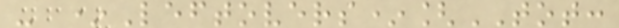- *Leftovers*[TOT:
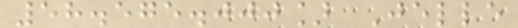58.575.000] Jelle
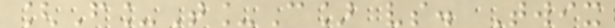[F_T_C] vs. Twix
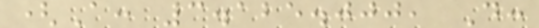(A: 3.125.000, D:
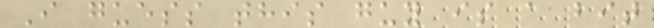I guess this guy is a bit
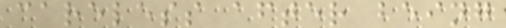careless after being
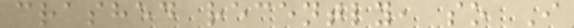crashed recently, so I
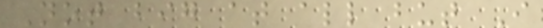Not big at all but I
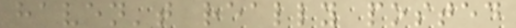haven't really posted
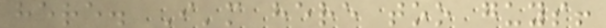here. I'm here too guys!
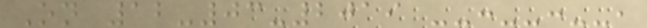On 12-03-2019 --:--:--,
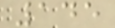145
